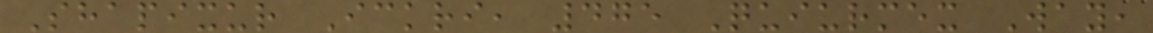Shapixur Ickri, 475 Quiurmex Way,
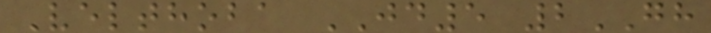Velthoba JD5 2GH
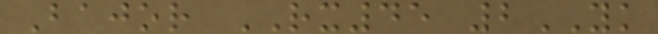Bajor RX45 2YK
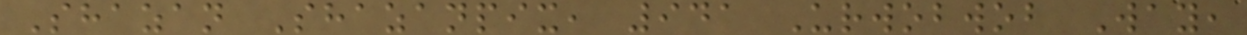Shazan Shazanpix, 941 Urwobwob Way,
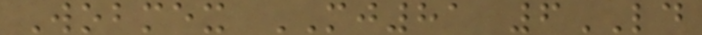Wobmex MJ81 6LD
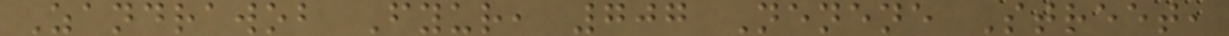Zandrawob Fyur, 707 Nenene Street,
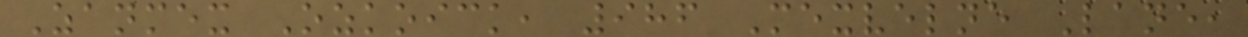Zanmex Ozkoick, 986 Mexvelne Lane,
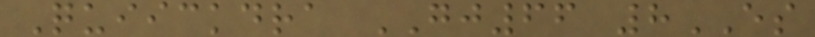Quiickdra GJ66 8ES
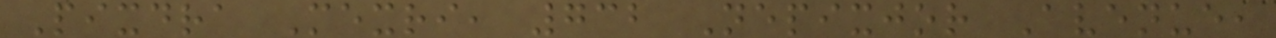Pixdra Mexri, 732 Nepixjor Avenue,
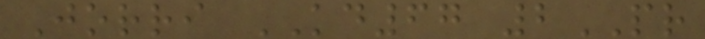Jorri KD67 2PR
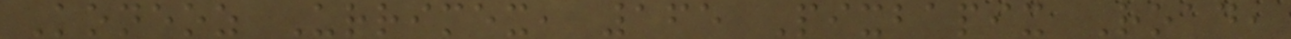Koneoz Urrimex, 165 Pixbapix Road,
